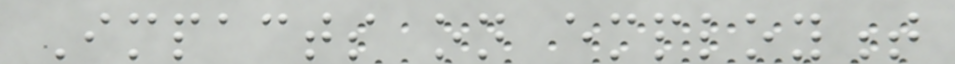Impacts on employment
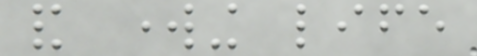and working life
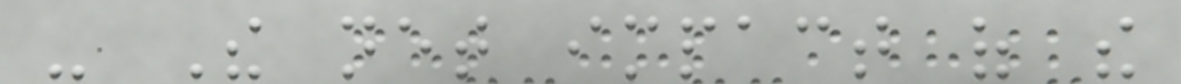- The net impact of the
